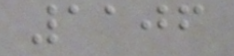1106
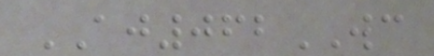AJ062WC
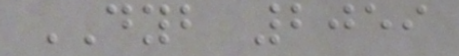DYB 2059
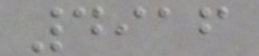4916
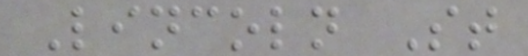Lincoln St
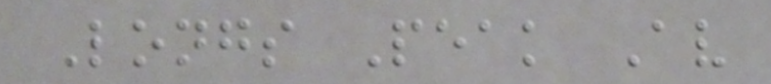Longs Peak Av
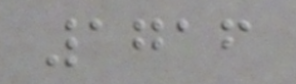1716
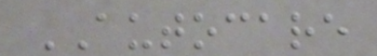AUTOCARE
